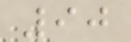90
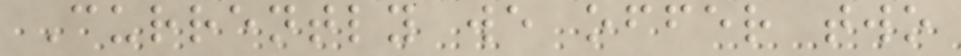Currently we offer two
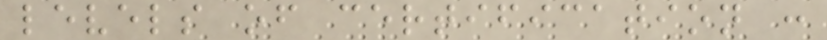levels of certification :
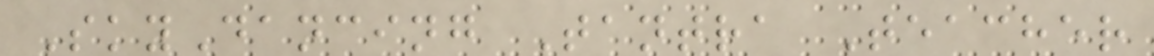SkyDancing Tantra Teacher
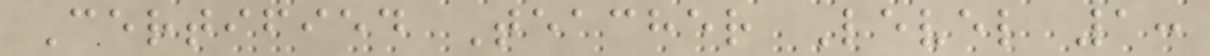Certified Teacher Level 1:
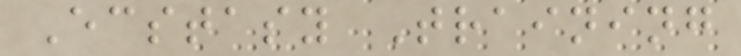Ecstasy Training
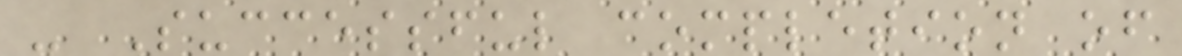- Successful completion of
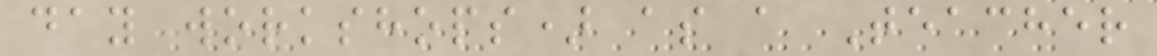day workshops) as a Teacher
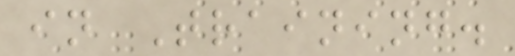in Training.
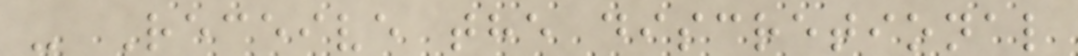- Receive the discretional
